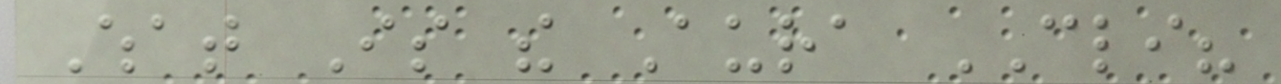What Is the Aura CLI?
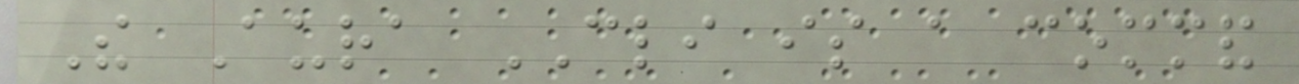The Aura CLI is a command
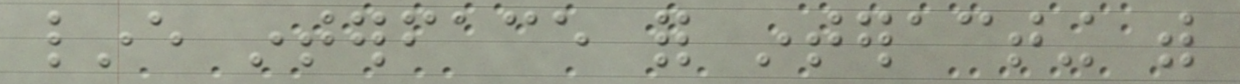line interface for interacting with
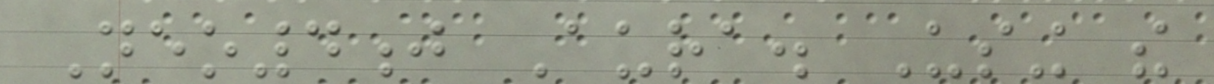Neo4j Aura. Using the
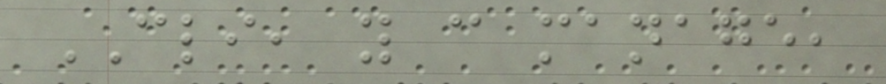CLI, you can manage,
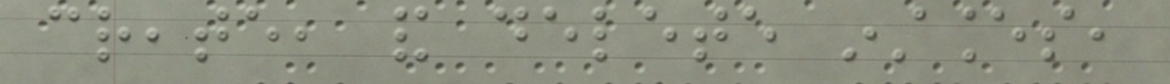create, and delete instances,
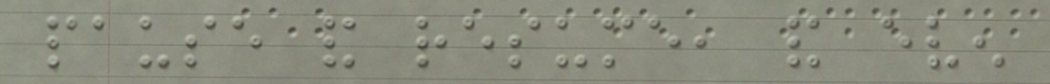pause and resume, and even
